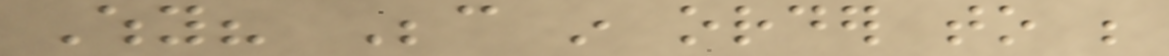Why? Because in order to be
